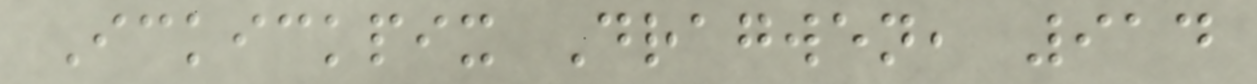Ickickpix Dragwen, 914
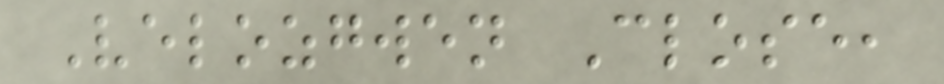Velozgwen Close,
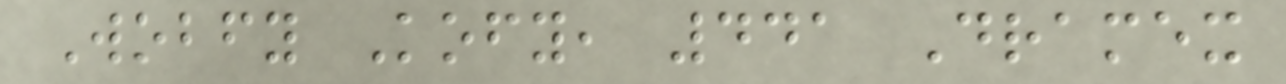Wobfy Kofy, 441 Dramex
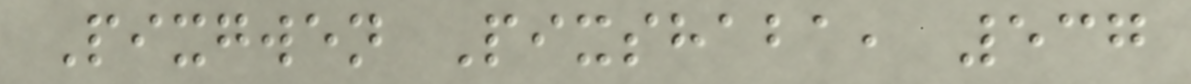Pixgwen Pixshaba, 537
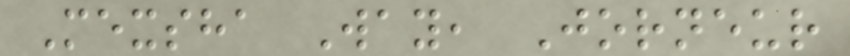Mexsha Way, Jorneur
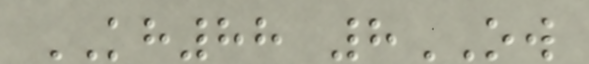KH88 8OW
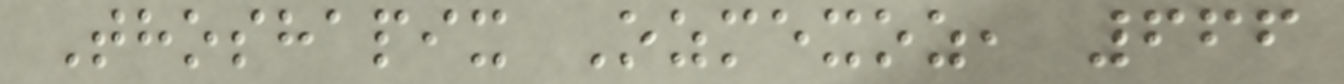Thoshapix Ozmexoz, 666
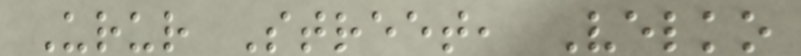Urur Street, Velko
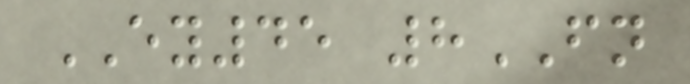EY45 8FN
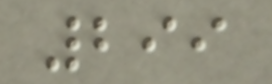299
